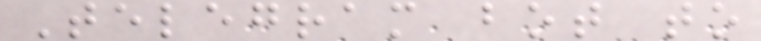Telegram bot to
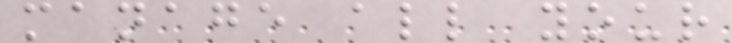manage all your
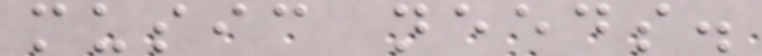music needs.
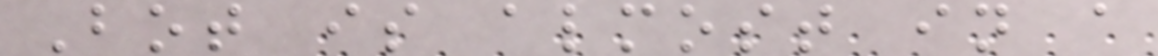Bot is almost in a
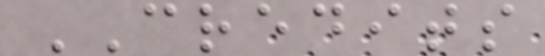CREDITS
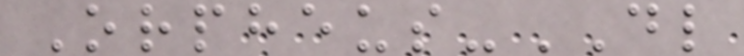Orpheus-DL
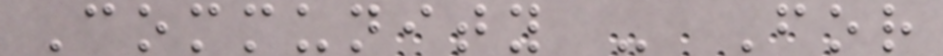Community - For
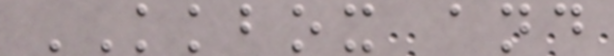KKBOX and
